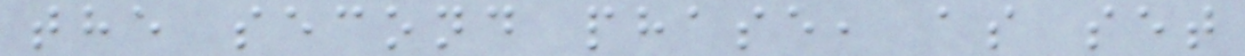the second phase, as set
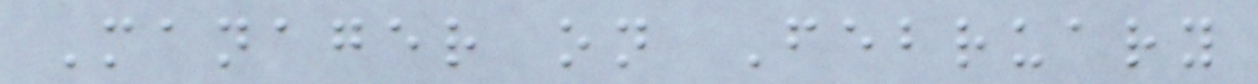Manager on February
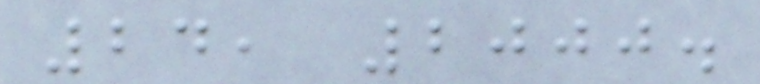24, 2000.
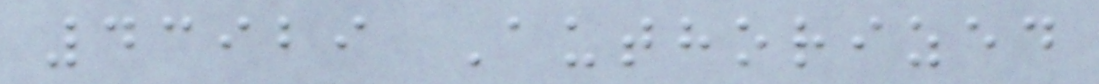43929 Authorized
